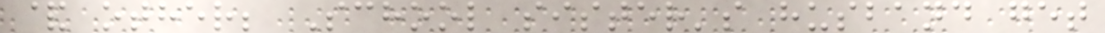& other; School sister's husband get
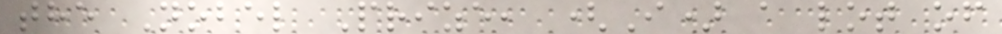the Nobel Prize, (I) a lot of
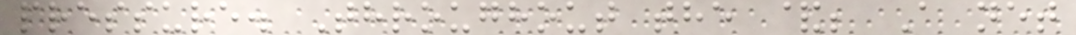pressure. Throughout the &; A net
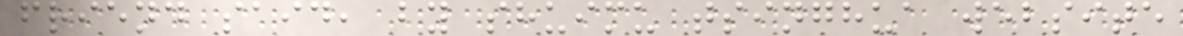friend said, by shuimu tsinghua website
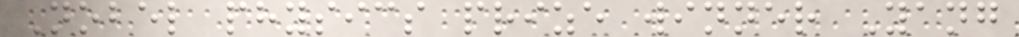Nobel physics prize winner Yang
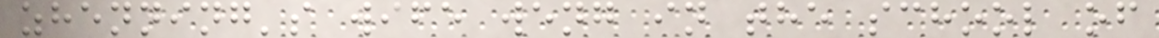zhenning's wife weng in the school of
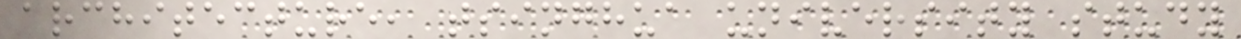architecture, tsinghua university study
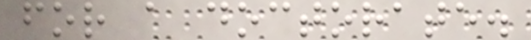for a doctorate.
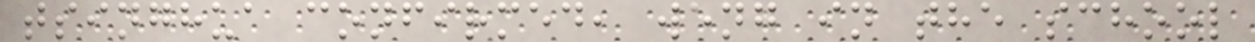tsinghua confirmed, weng in the school
